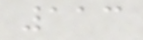113
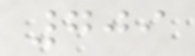709
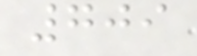709
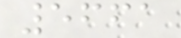5661
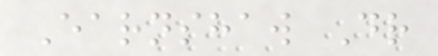Earnshaw Dr
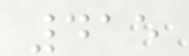415
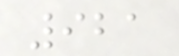921
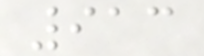913
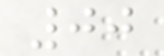00
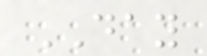DAY
